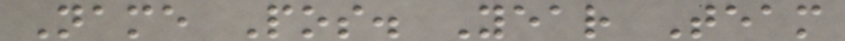Name Pos. Year Team
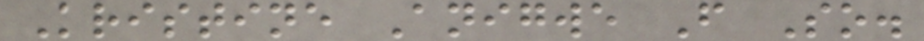Kristine Anigwe F So.
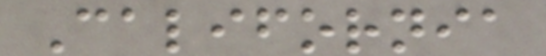California
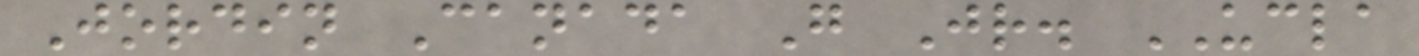Jordin Canada G Jr. UCLA
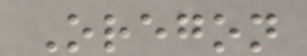Oregon
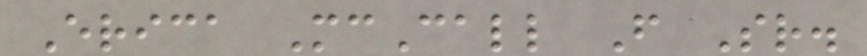Erica McCall F Sr.
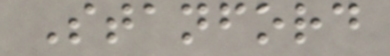Stanford
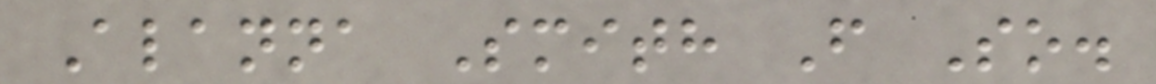Alanna Smith F So.
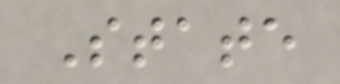State
